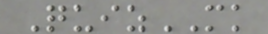QuizMK
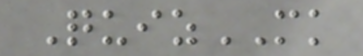QuizMK
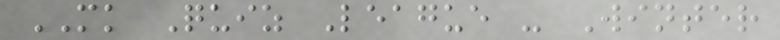MK Quiz League - Winter
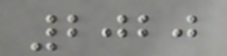2020
